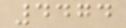4474
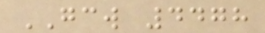GCW 4478
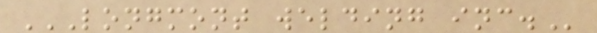LONGMONT WELDING INC.
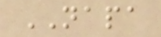NAPA
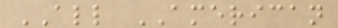ALL AMERICAN
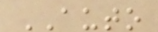AUTO
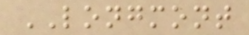LONGMONT
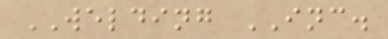WELDING INC.
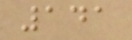141
